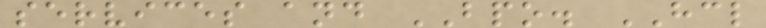services and BPO. HCL
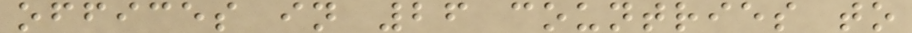offices in 26 countries to
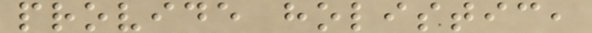provide holistic,
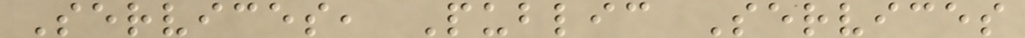Services, Public Services
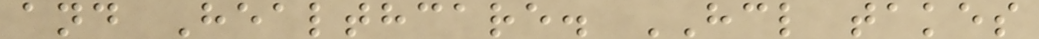and Healthcare. HCL takes
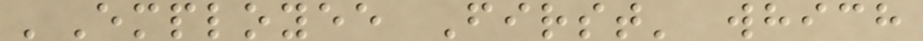'Employee First' which
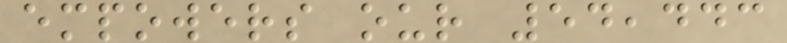empowers our 54,443
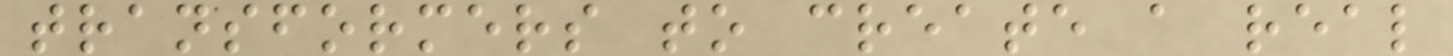transformers to create a real
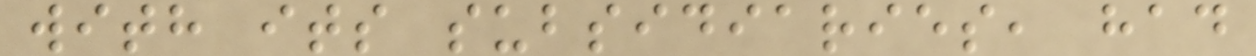with its subsidiaries, had
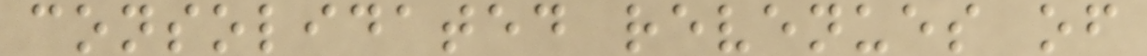consolidated revenues of
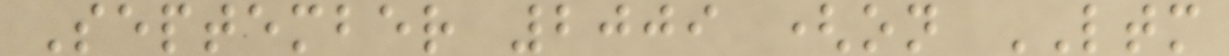September 2009 (on LTM
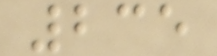235
